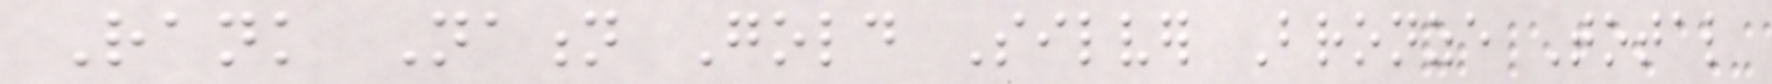Rank Nation Gold Silver Bronze Total
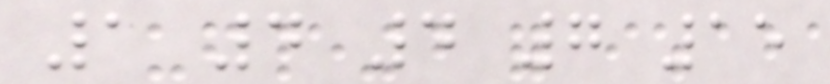1 4 4 7 15
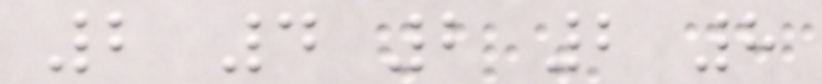2 4 2 2 8
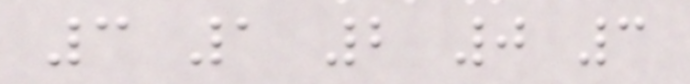3 1 2 0 3
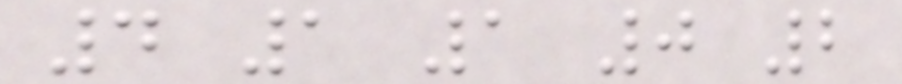4 1 1 0 2
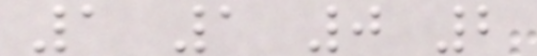1 1 0 2
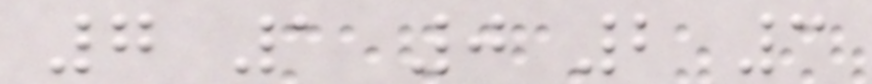7 1 0 2 3
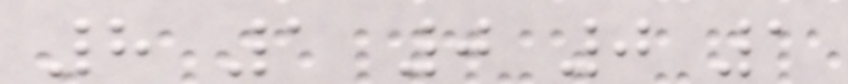8 1 0 0 1
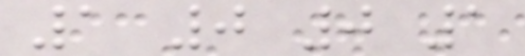1 0 0 1
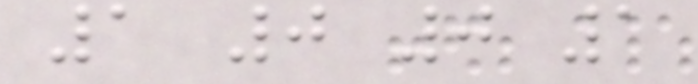1 0 0 1
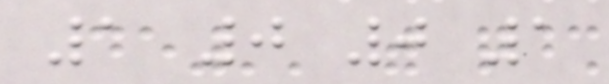1 0 0 1
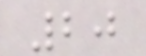20
